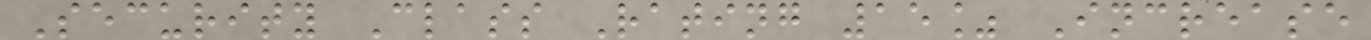Security Class Rating 15% Increase
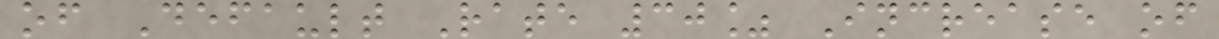of Default Rate 30% Increase of
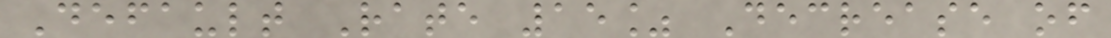Default Rate 15% Decrease of
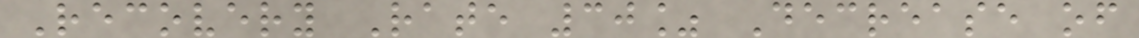Recovery Rate 30% Decrease of
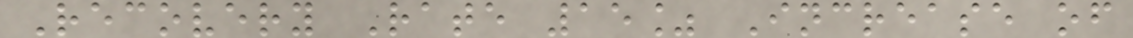Recovery Rate 15% Increase of
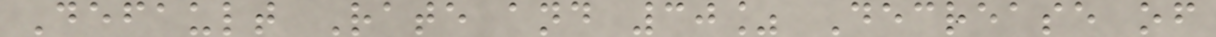Default Rate and 30% Decrease of
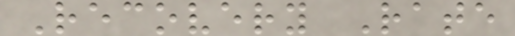Recovery Rate
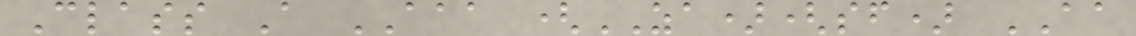Class A AAA (ZA)(sf) AA
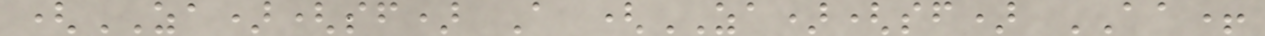(ZA)(sf) A (ZA)(sf) AA+
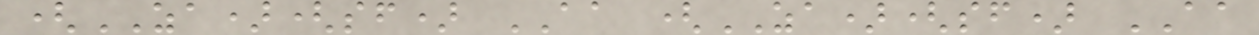(ZA)(sf) AA (ZA)(sf) AA
